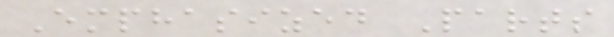Emphasized Parts
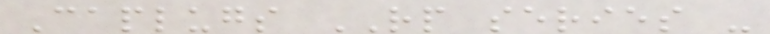Caplugs RP series -
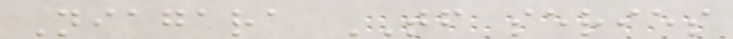Niagara TF series
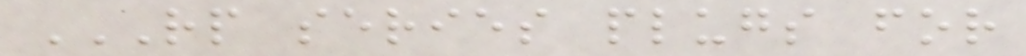RP SERIES PLUGS FOR
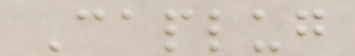Caplug
